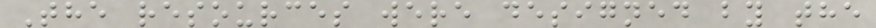The resources were designed by the
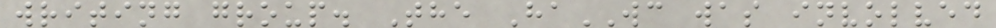writing group. The HaWC was involved
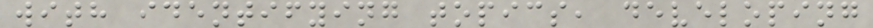with identifying topics, developing
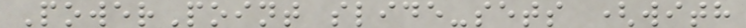PowerPoint slide-sets (with
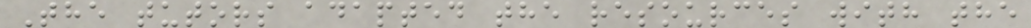The tutors adapted the resources with the
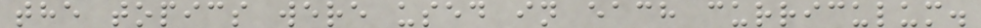the topics were used in each curriculum.
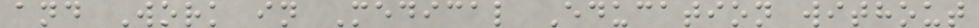and Work in Medical Education without
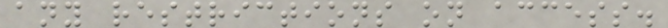any restrictions on access.
